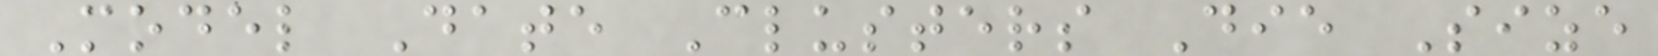Model Date Clusters Die Size
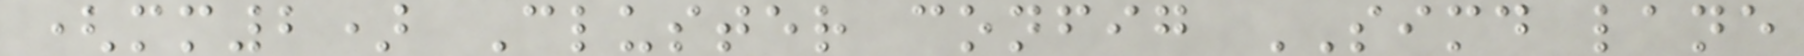(mm2) Cluster config SIMD lane
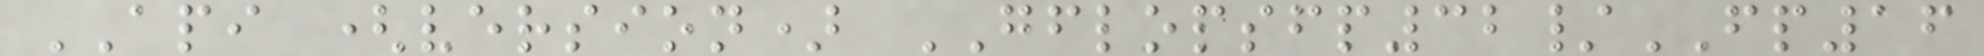API (version) GFLOPSFP32/FP16
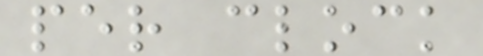per clock
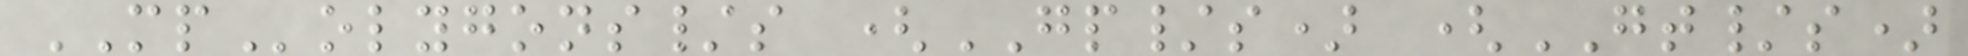MPolygons/s (GP/s) (GT/s)
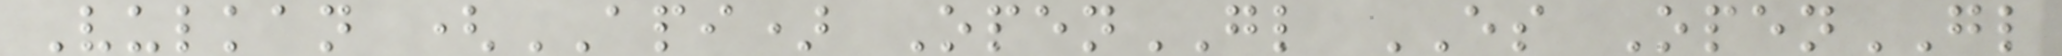Vulkan (API) OpenGL ES OpenGL
